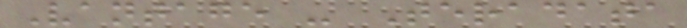Vantage - Teradata
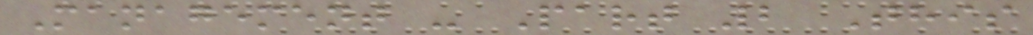Management - Part 2 This
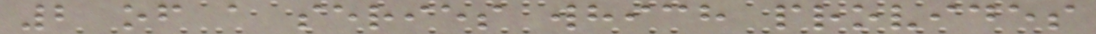2 of a series which provides
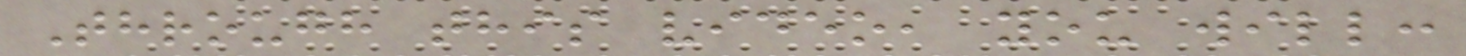Through this video, you will:
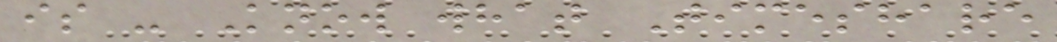is - Know what Timeshare
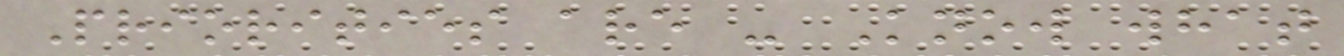Priorities are - Know what
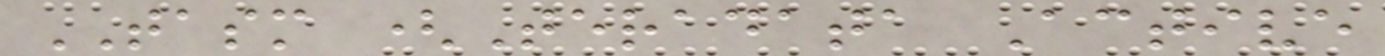TASM (Teradata Active
